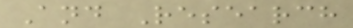And Research
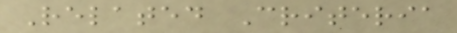Related Criteria
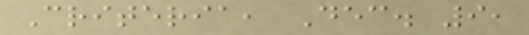Criteria, Dec. 9,
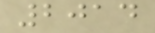2014
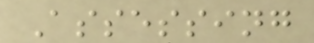Assessing
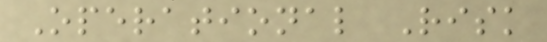Operational Risk
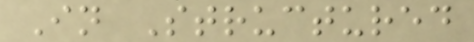In Structured
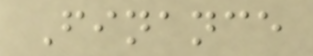Finance
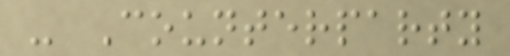- Counterparty
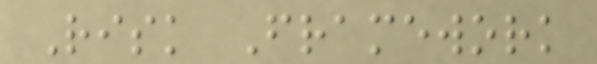Risk Framework
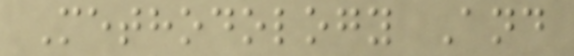Methodology And
